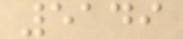5149
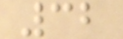32
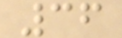36
